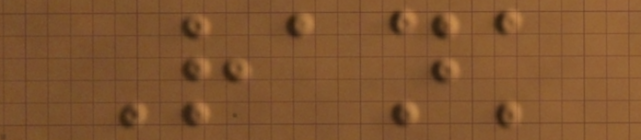Rank
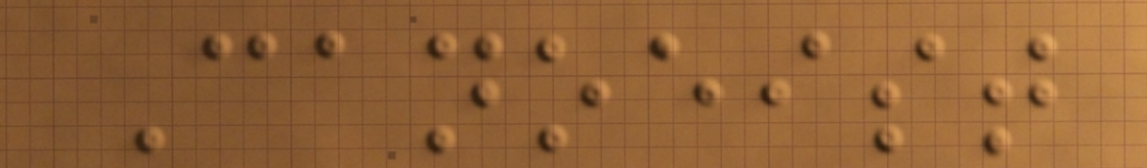Canoeist
